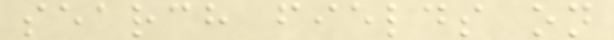search fields on
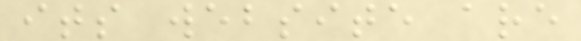its website are
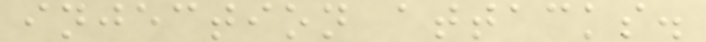injection attacks.
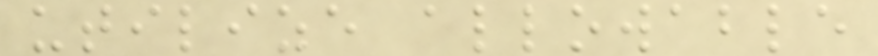utilize allowable
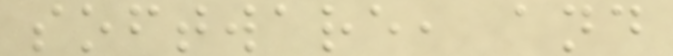software, and
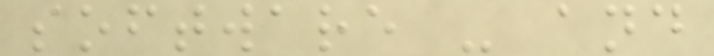software - and
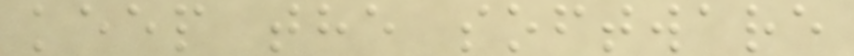keep the software
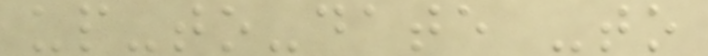up-to-date -to
